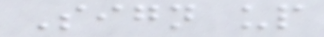Sign up
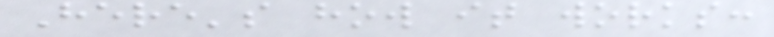Here's how it works:
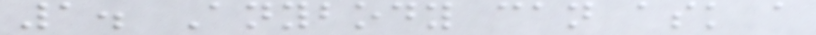1. Anybody can ask a
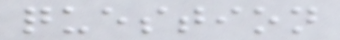question
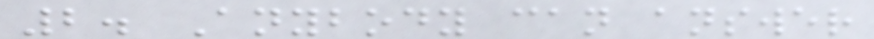2. Anybody can answer
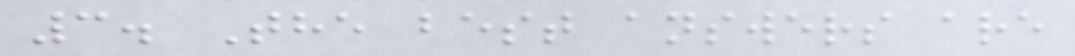3. The best answers are
